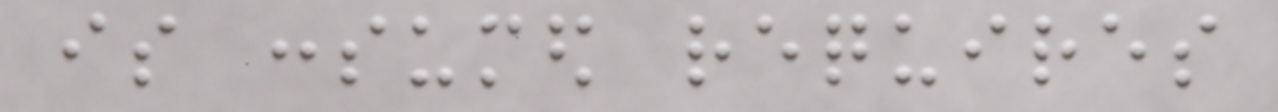is consumed requires
